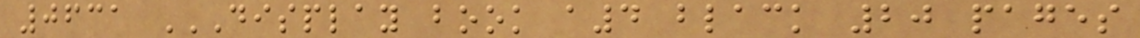0631 DISPLAY BOOK A4 BLACK 20 PAGES
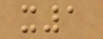x1
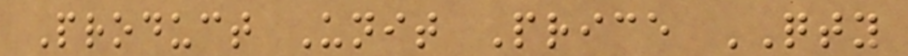Product Unit Price QTY
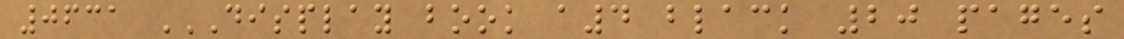0631 DISPLAY BOOK A4 BLACK 20 PAGES
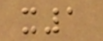x1
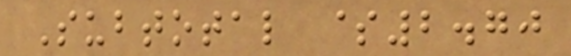Subtotal $2.70
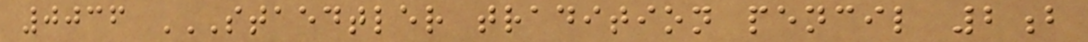0036 STAEDTLER TRADITION PENCIL 2B
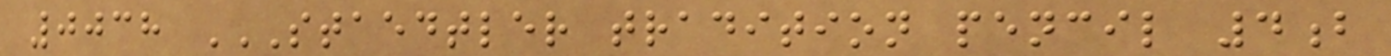0038 STAEDTLER TRADITION PENCIL 4B
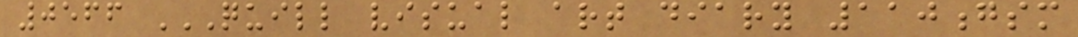0566 QUILL VISUAL ART DIARY 110GSM
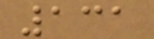131
